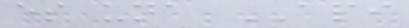es una API
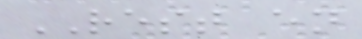REST en
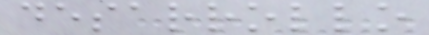desarrollo
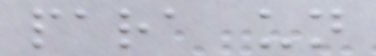para un
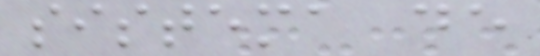sistema de
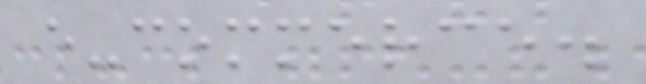e-commerce.
